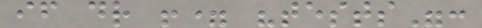if dr != "tests":
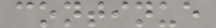continue
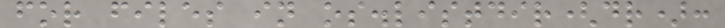for files in os.listdir(dr):
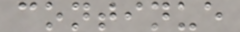continue
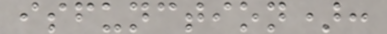isfunction):
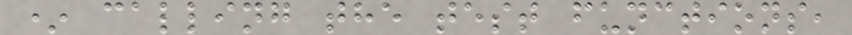* calling the test functions,
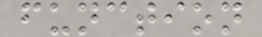function
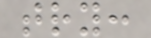try:
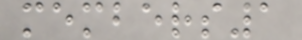members1
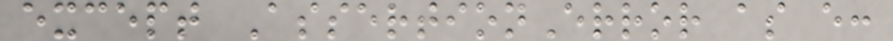except AssertionError as e:
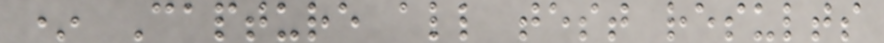* Capture all test results
